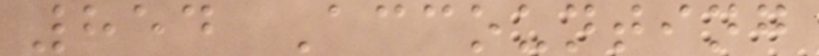854 Accounting
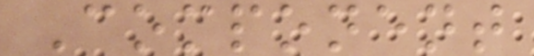Component
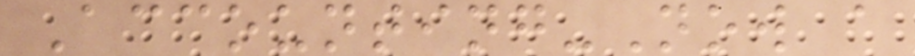Accounting-Now a
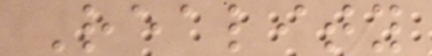Reality
